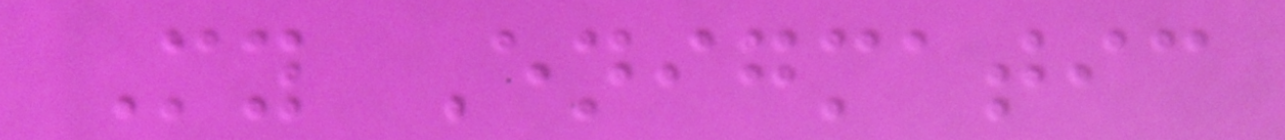My Enigmatic
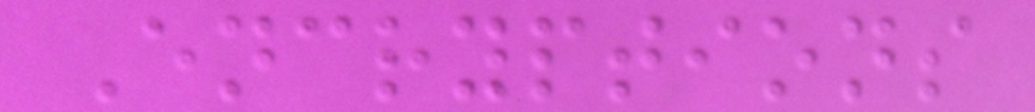Encryptions
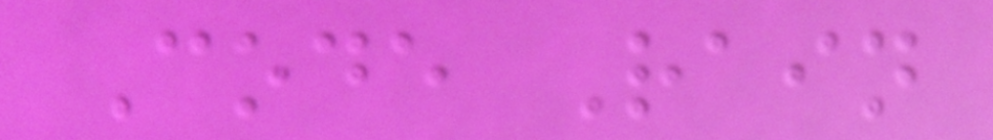Code Rain
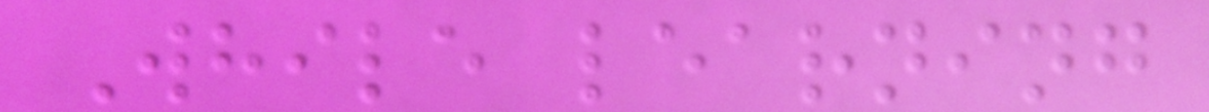While learning
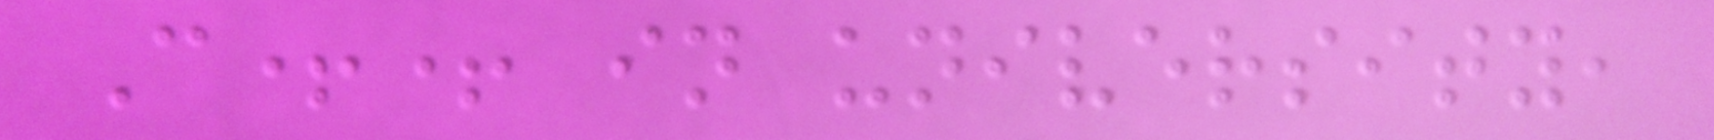C++ in university,
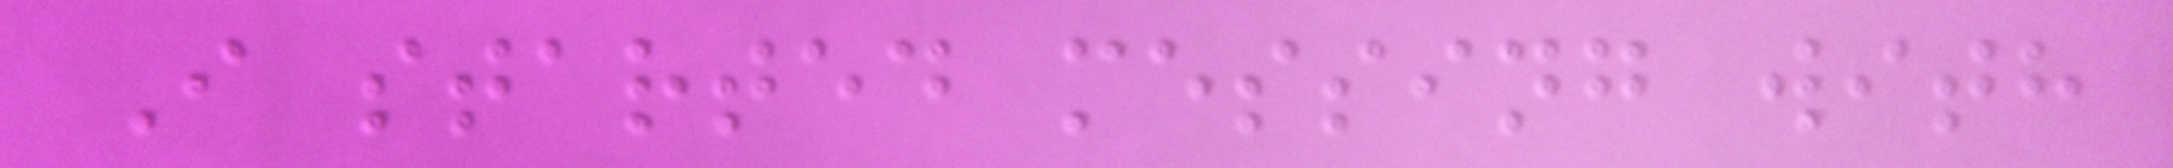I started messing with
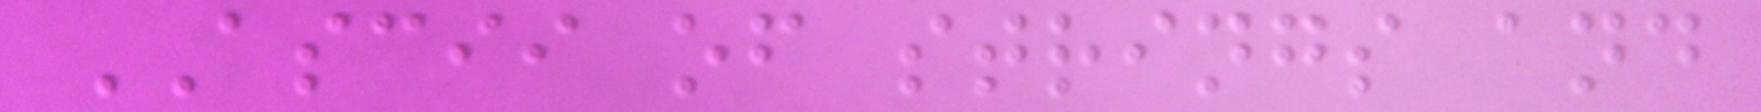ASCII of strings and
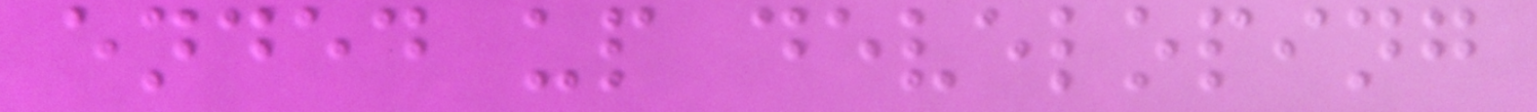ended up developing
